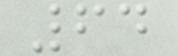64
